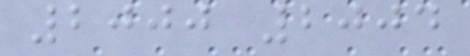2000 2004
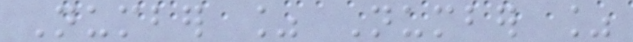Number % Number %
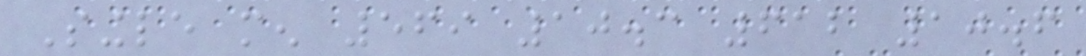Single men 569 10.3 612 10.6
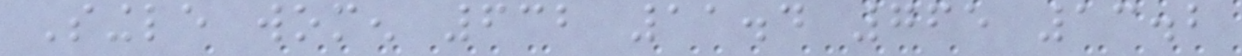Single women 632 11.4 765 13.2
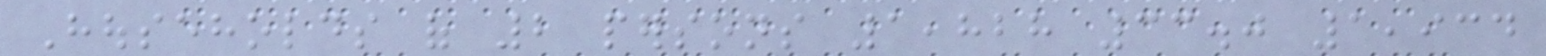Households of 2 persons 1,828 33.0 1,934
